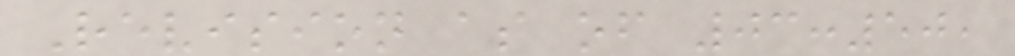Revision as of 03:50,
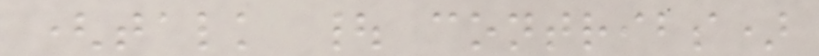(talk | contribs)
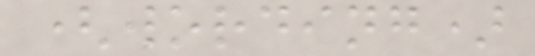(wording)
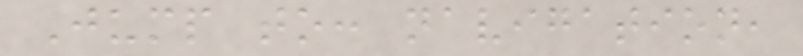Jump to: navigation,
